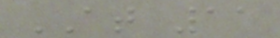AT 11
